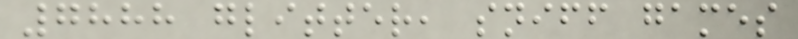7888 glitter, sniff games
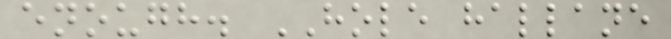enough. HOLE hallane
